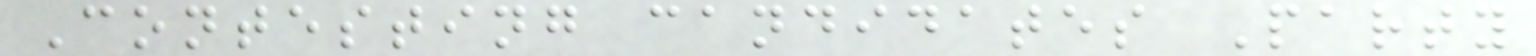Contesting candidates Party
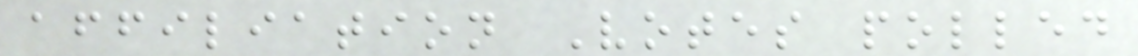affiliation Votes polled
